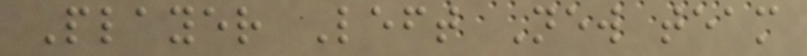Player Left New team
